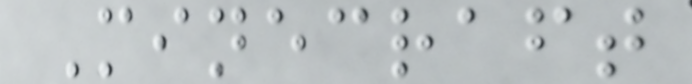Minecraft
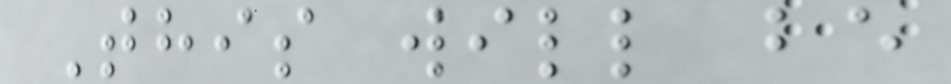This will be
